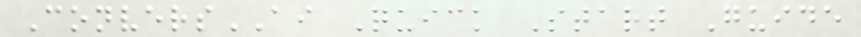ConversAI Quick Start Guide
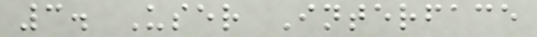3. User Interface
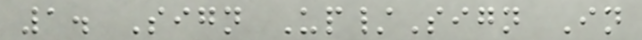1. Sign Up/Sign In
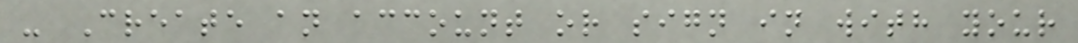- Create an account or sign in with your
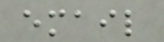email
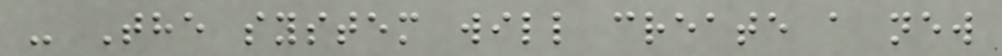- The system will create a new
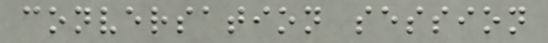conversation session
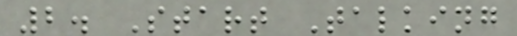2. Start Talking
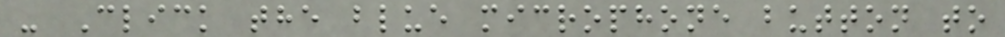- Click the blue microphone button to
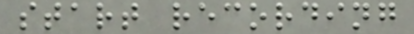start recording
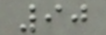90
